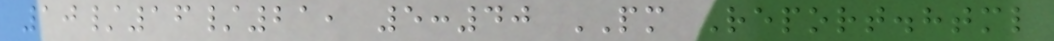10/16/21, 5:40 PM Report.html
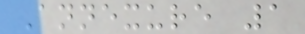Annexure 1
